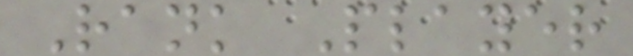Rank Player
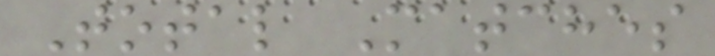Total Matches
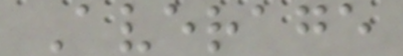Average
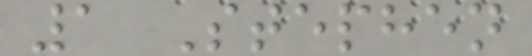1 Stephen
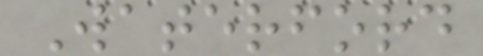Waterford
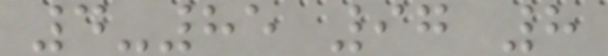4-85 97 8
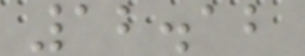12.12
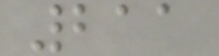211
